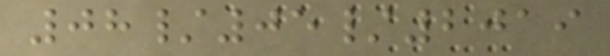08/05/2019
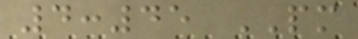4:45 PM
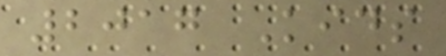2017 Kids
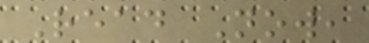Read Now,
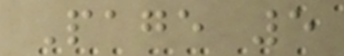Page 5
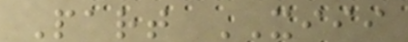Part XIII
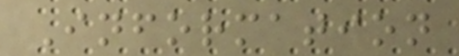Information
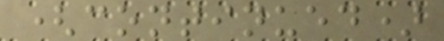(continued)
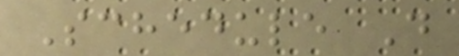Schedule D
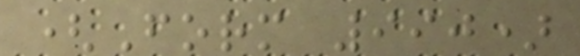(Form 990)
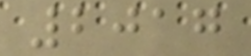2017
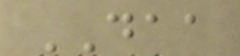DAA
